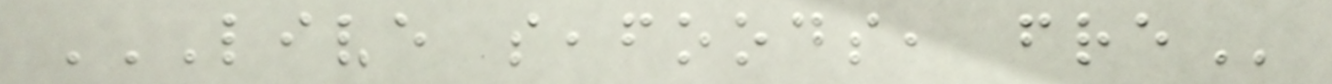LIVE SEAFOODS, FRE
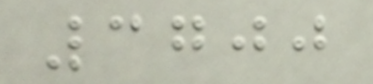3700
